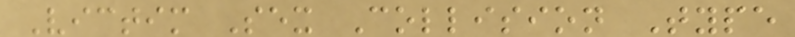Victim Sex Collision Type
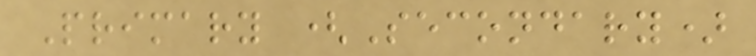Primary (Secondary)
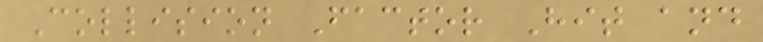Collision Factor Hit and
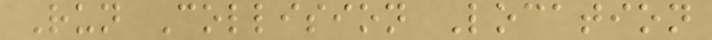Run Collision Location
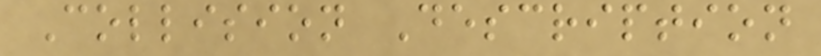Collision Description
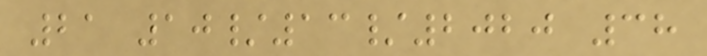21 10/13/2020 38
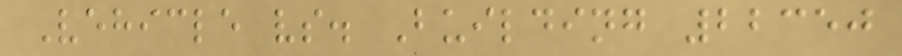Vehicle vs. Building 22350
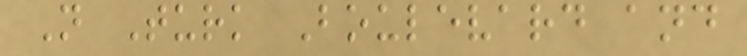N Turk Boulevard and
